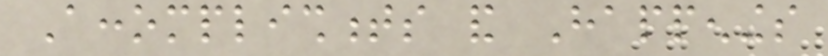Accomplishments and Happenings
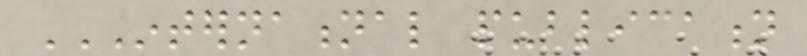INTERNATIONAL PUBLICATION
